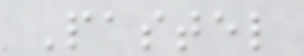Pastel
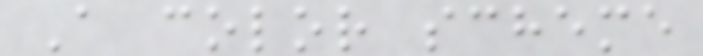A color scheme
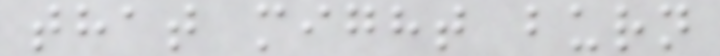that might burn
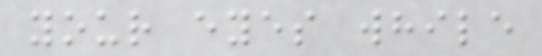your eyes while
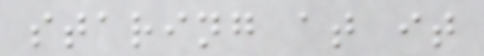staring at it
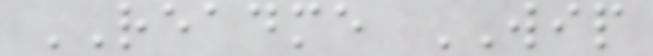README WIP
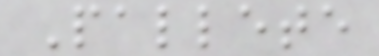Pallete
